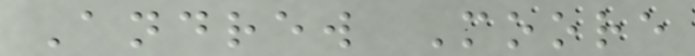Andrew Moore
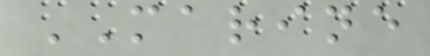MARINE
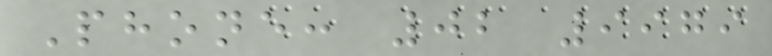Phone: 02 9979
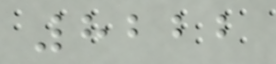8222
